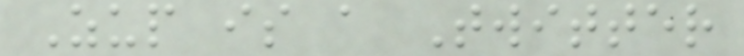Zup is a Twitter
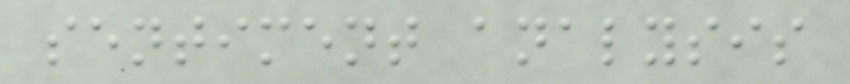sentiment analysis
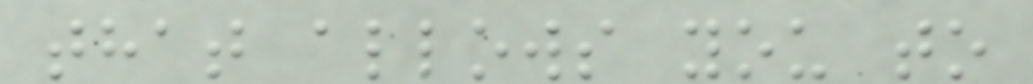that allows you to
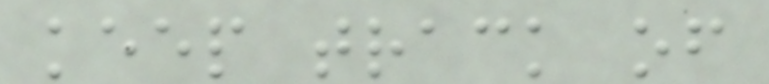keep track of
